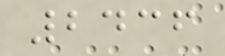2436
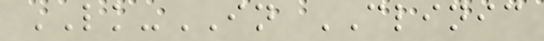LK-IN CLINIC
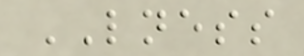LNESS
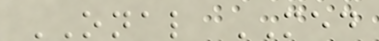ONAL MED
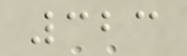323
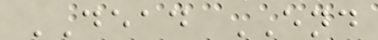DEAD END
